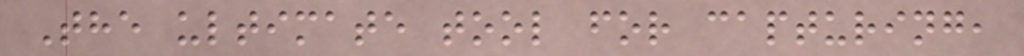The ultimate tool for capturing,
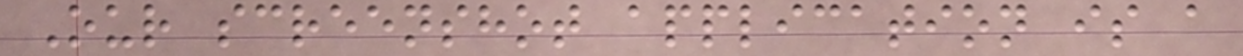Our screenshot application is a
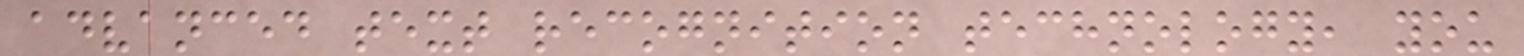advanced text recognition technology, you
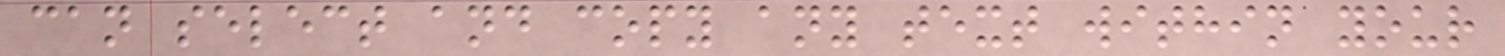can select and copy any text within your
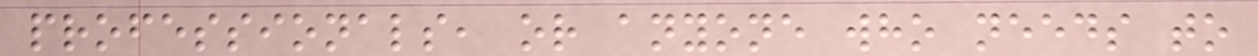professionals, or anyone who needs to
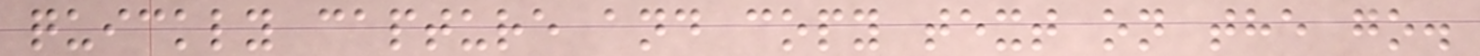quickly capture and copy text on the go.
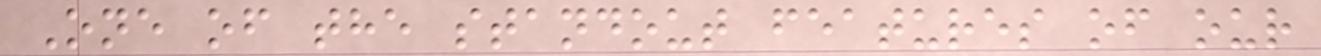One of the standout features of our
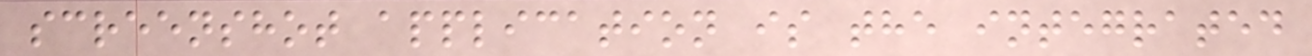screenshot application is the integrated
